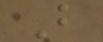B
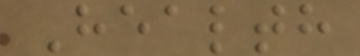Health
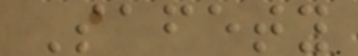Safety
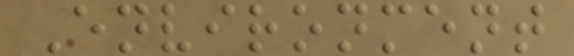Environment
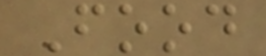Food
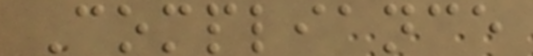Compliance
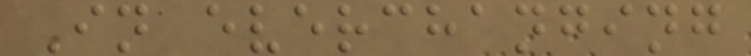In everchanging
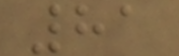81
